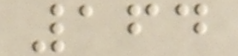164
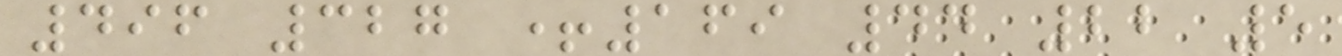496 327 +169 44 22 5
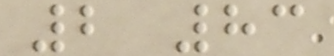2 83
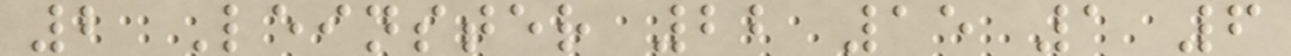2 Leinster 22 15 1 6
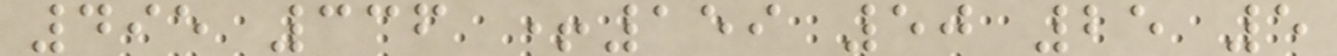495 336 +159 50 25 5
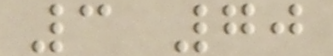3 70
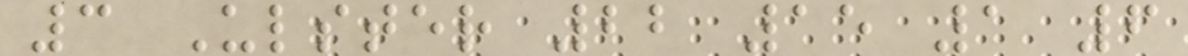3 Ulster 22 15 1 6
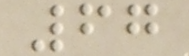67
